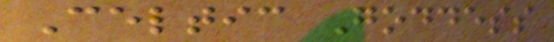Celtic Goddess
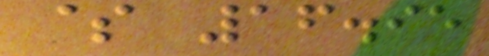$ 16.95
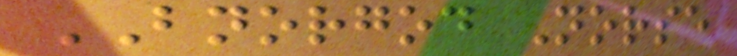BNORGOD Norse
